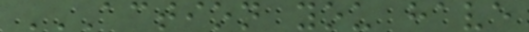ACTION YOU HAVE
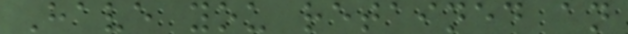Have you retained an
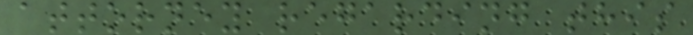attorney regarding this
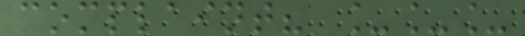complaint? ___
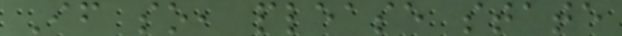If so, please state
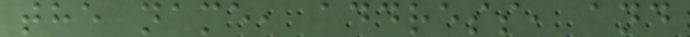the name, address, and
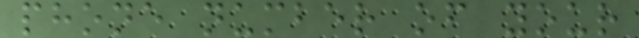phone number of your
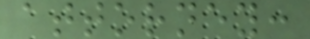attorney:
